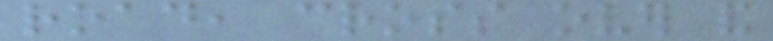road, cross over and
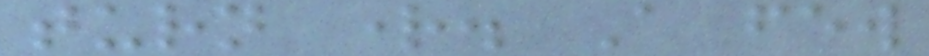turn right. A few
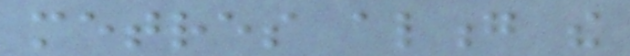metres along the
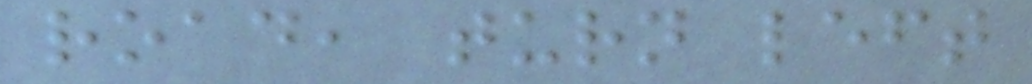road, turn left
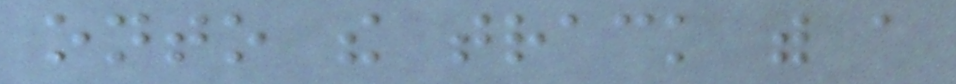onto the track with a
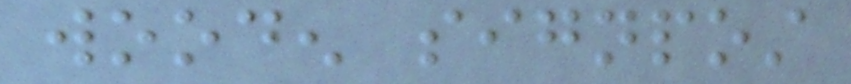wooden signpost
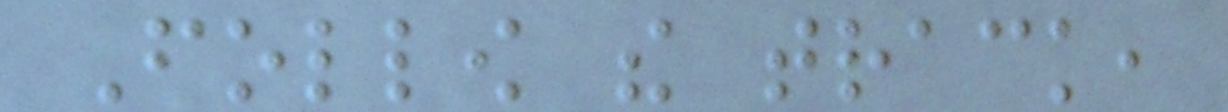Follow the track,
